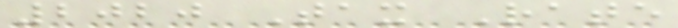2020 Tax Rate
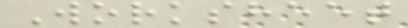Worksheet
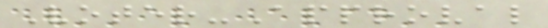Voter-Approval
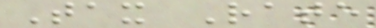Tax Rate
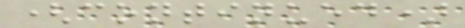(continued)
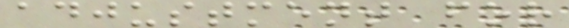adjustment for
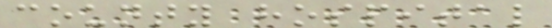county hospital
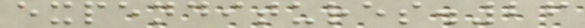expenditures.26
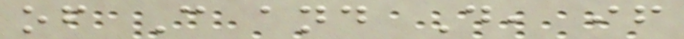of C and D, if
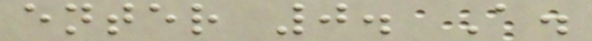enter 0. A.
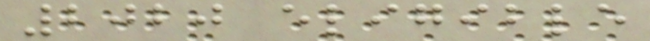2020 eligible
